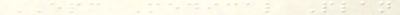EPC Medical Plan
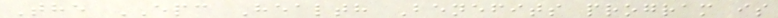The EPC Health Benefits program is
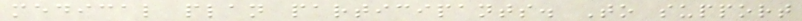medical plan participants. To support
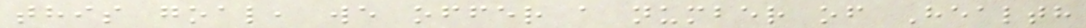this goal, we offer a number of Health
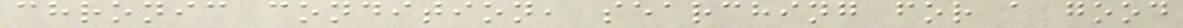chronic condition, searching for a good
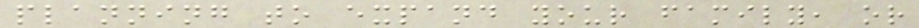planning to expand your family, or
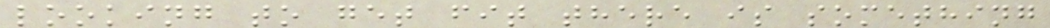looking to get fit there is something
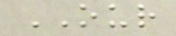OUR
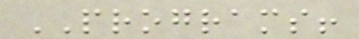PROGRAMS!
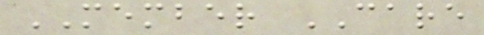MEMBER CARE
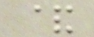&
